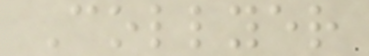Collyer
